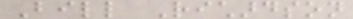Bill Richardson
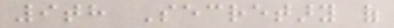9th Secretary of
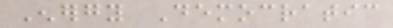Energy Democratic
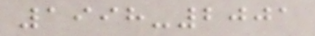1998-2001
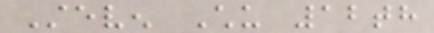Steven Chu 12th
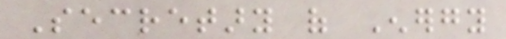Secretary of Energy
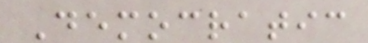Democratic
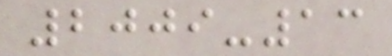2009-13
